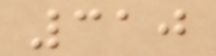310
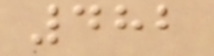482
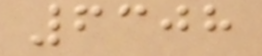6308
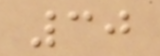30
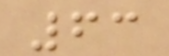63
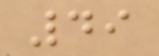49
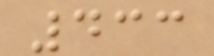433
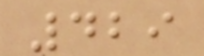429
